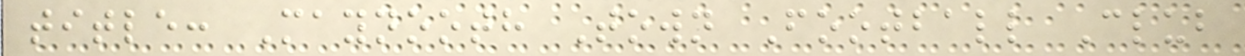title: Maynooth Town Football Club
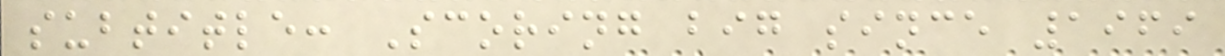subtitle: Scoring big since 1969
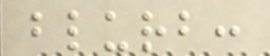blurb:
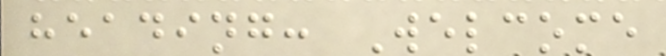heading: Welcome
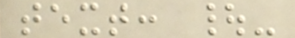text: |-
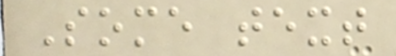Some text
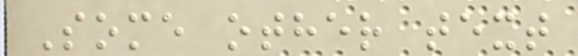Some other text
